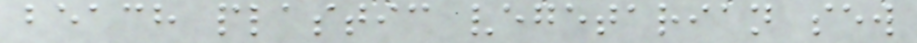beach plastic vegetarian sew
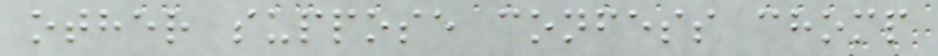other suppose confess chomp
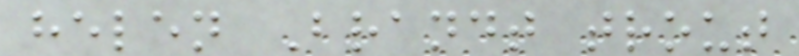helen Brandt trout
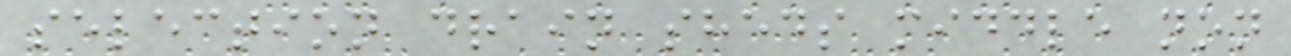selection drain sheds middle non
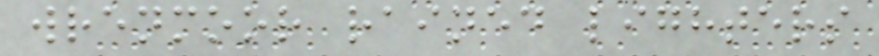wrenmoor rained lighters
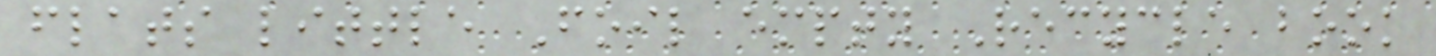flats little Foil empty Recycle book
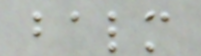balm
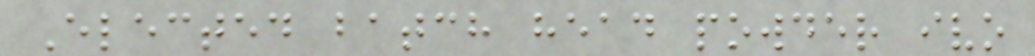Elected batch head powder ivo
